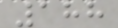188
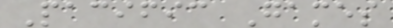Pacific Games
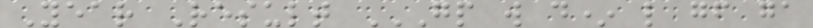Year Result GP W D* L GF GA
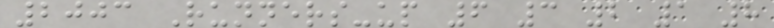2003 Runners-up 6 3 2 1 8
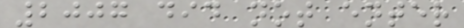2007 did not enter
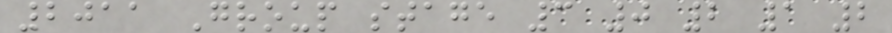2011 Group stage 3 0 2 1 2
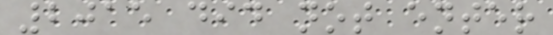2015 did not enter
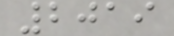2019
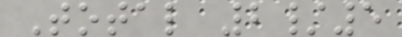Total 2/5
